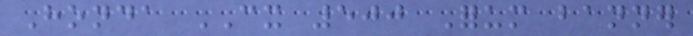Honda CX 500 Forum banner
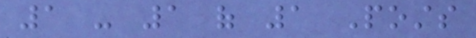1 - 1 of 1 Posts
